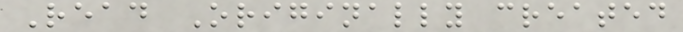Read Originally created
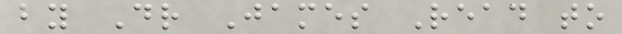by Dr James Read to
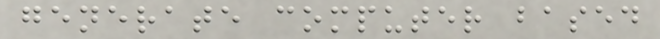generate computer based
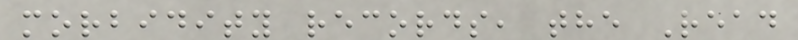morbidity records, the Read
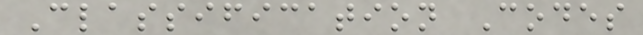Classification Codes
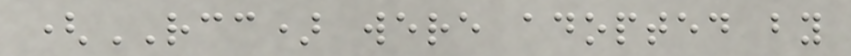(RCC) were adopted by
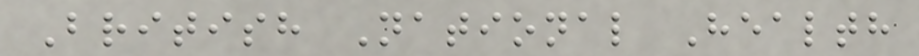British National Health
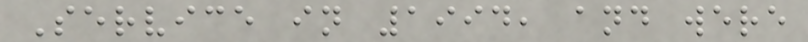Service in 1994, and were
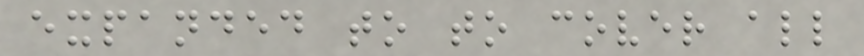expanded to to cover all
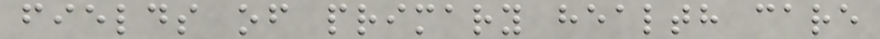fields of primary health care
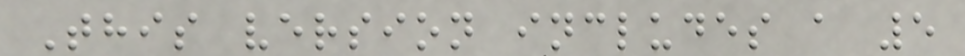This version includes a 5
